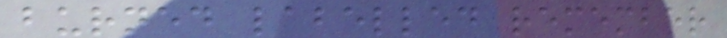burned labelled remember
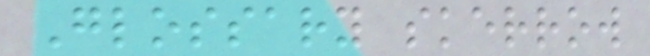Glossary skerrow
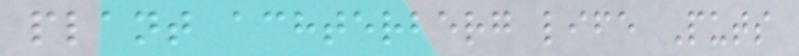plant achterberg life Puts
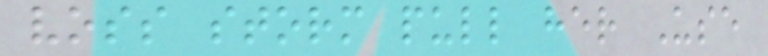voss storm pull her Use
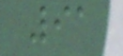91
